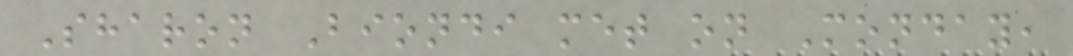Sharon Biondi met on Monday,
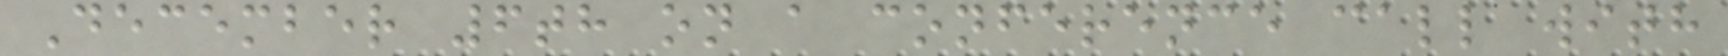December 6th on a conference call with
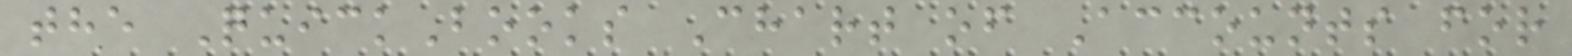the QuickBooks Chart of Accounts for
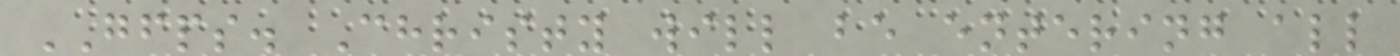GFPS. Christy will be entering all
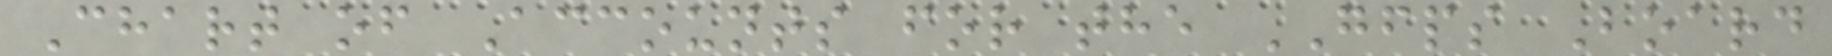Chart of Accounts for the GFPS Board
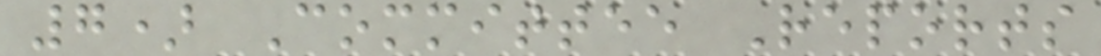7) Committee Reports
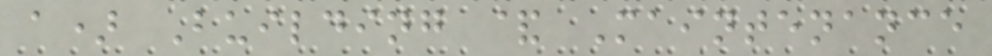a) Building & Maintenance
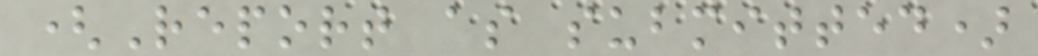(Report as submitted)
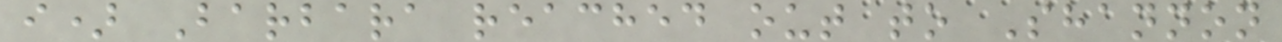i) Barbara reached out to Shannon
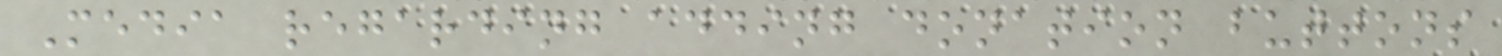Media regarding adding donation buttons
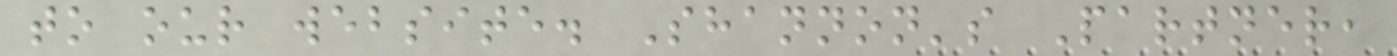to our website. Shannon's Partner,
